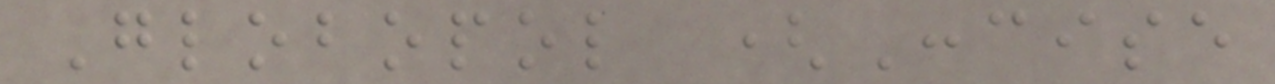Globopol (Concise
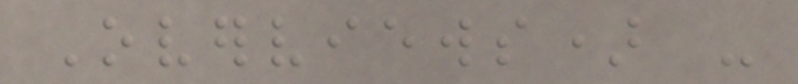Overviews) -
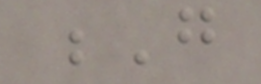G
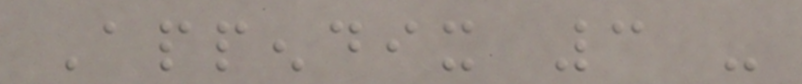Appendix 3 -
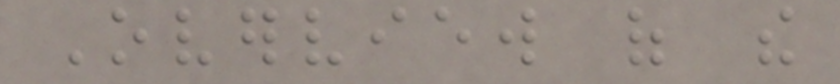Overview of the
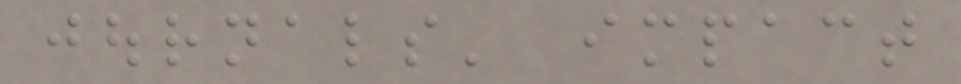journals' impact
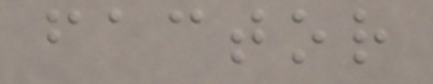factor
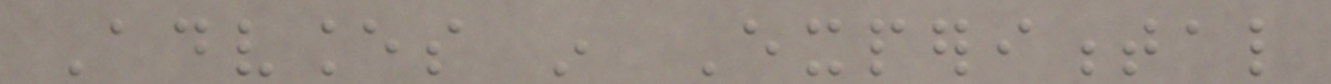Advances in Experimental
